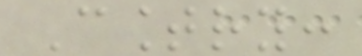Country:
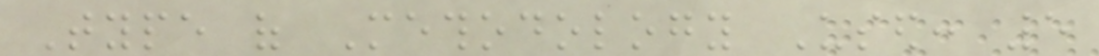Type of Methodology Used: 5
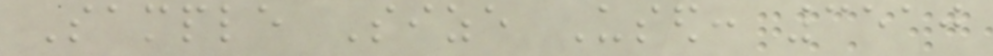Sample Size Used: 3510
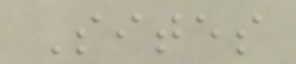Sites
